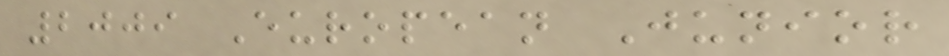2009 European Junior
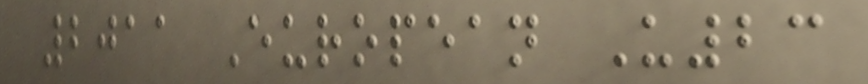2011 European U23
